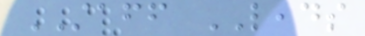STAFF LEADS
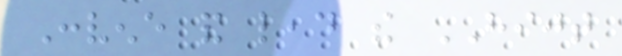Convene and lead the HIJT
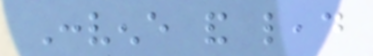Convene and lead
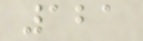121
